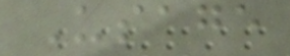Usage
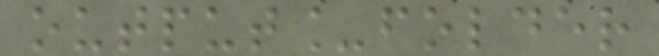output_folder
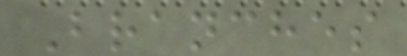Branches
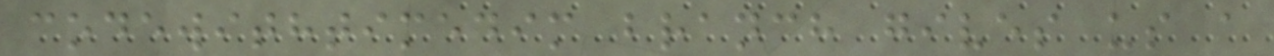codewithtimedim branch gives us a
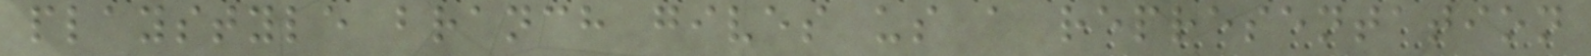playstyle branch gives us a representation
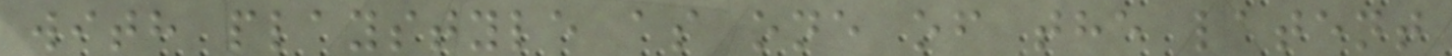with playstyle as one of the latent
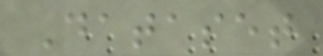Dataset
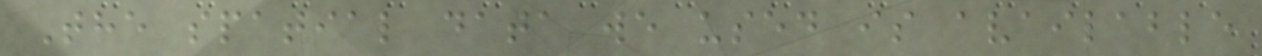The spatial data we used is available
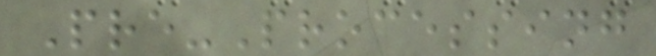Pre-Processing
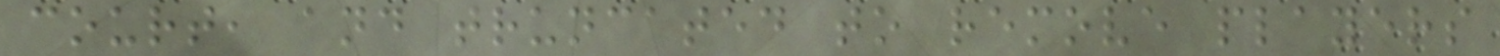court, and truncated to remove players
